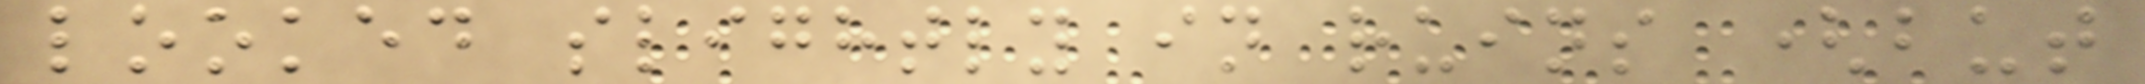looked slightly in ruins (but
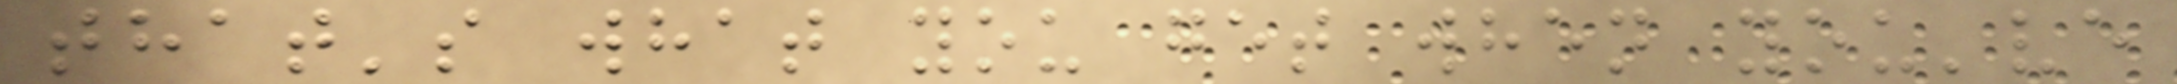that's what you get when you've
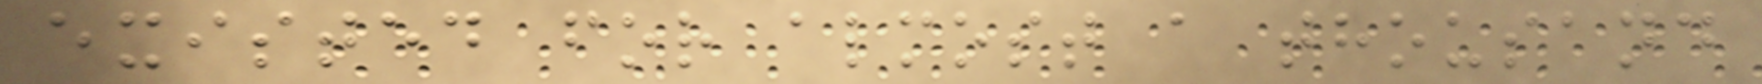existed for almost a thousand
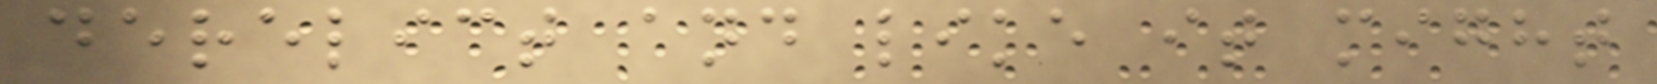derelict and like it might
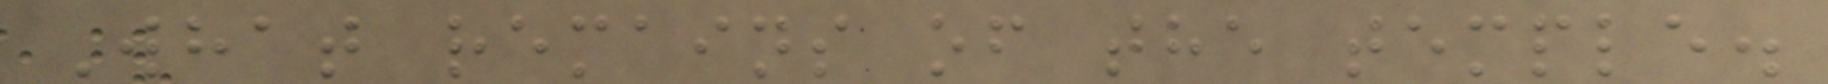What remains of the temple.
